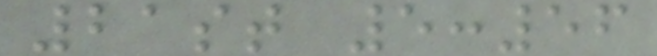21st 5:56
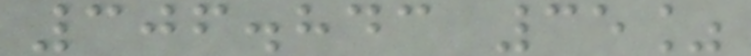306.843 35%
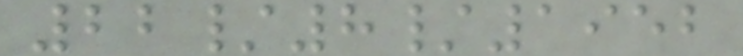22/8/1952
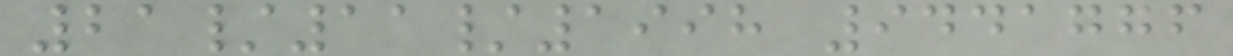21/11/1998 9441776
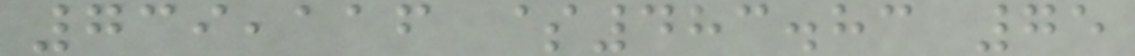739,116 $483.83 75
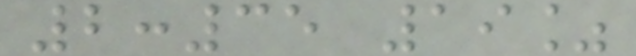2:35 19%
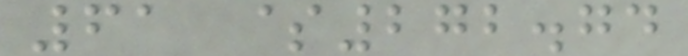61 $272.74
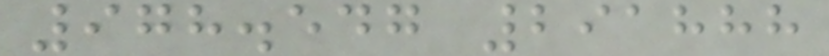978.547 291888
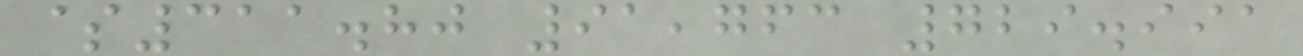$311.80 91,763 729.991
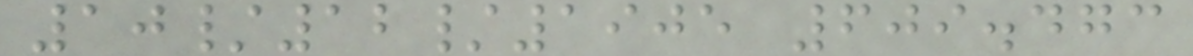10/12/1905 609.473
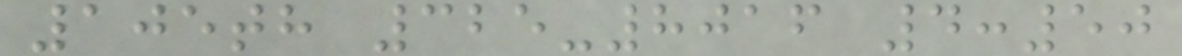105th 325-8016 4:50
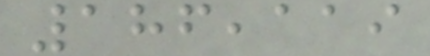186,119
